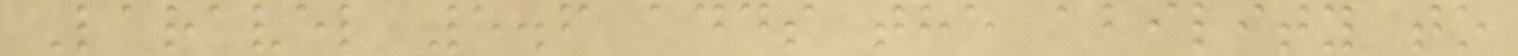Laravel 5.6 adds the ability to
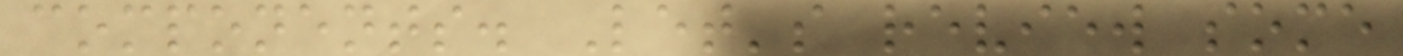components. Let's review some
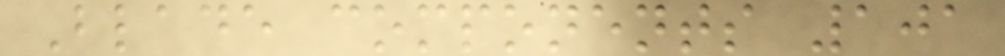Blade components 101
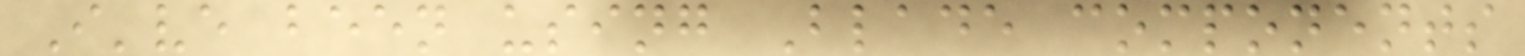I've been using Blade components
